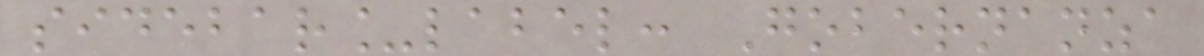sidebar_label: Gobernanza
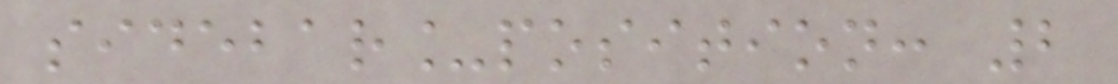sidebar_position: 2
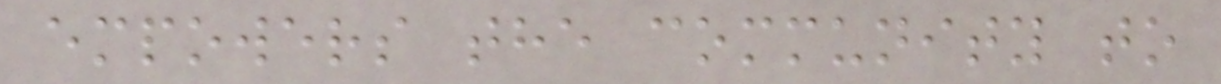empowers the community to
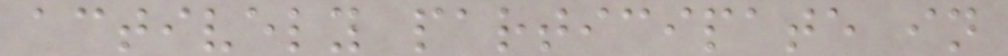actively participate in
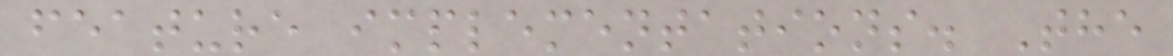feature implementations. The
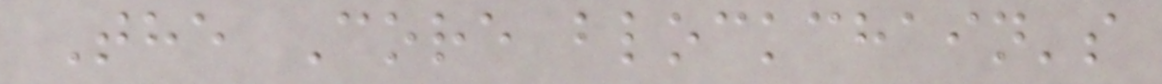The Core blockchain's
